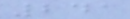241
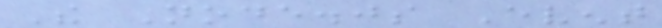The Node.js Event
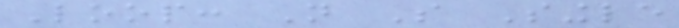Loop: Not So Single
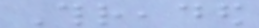Threaded
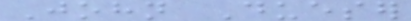John Dueser
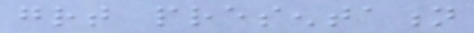great presentation
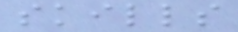skills
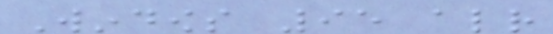Windows 95 already
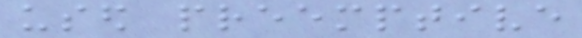used preemptive
